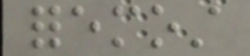foremost
